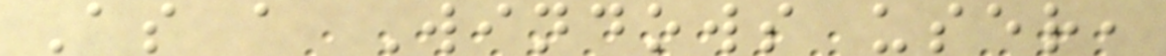As a Windows user,
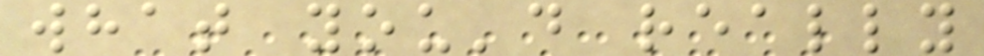what you'd really
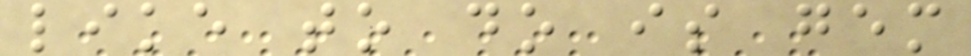like to do is gem
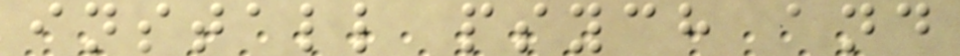install psych and
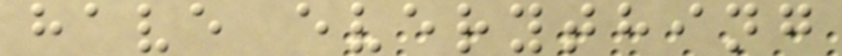have everything
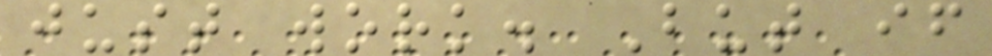just work. But if
